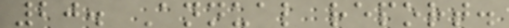20. Annual report.
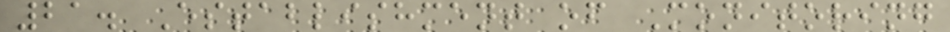21. Establishment of Monitoring
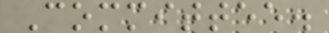Committee.
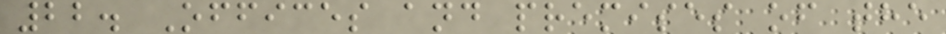22. Offices and premises of the
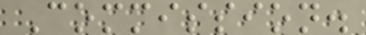Commission.
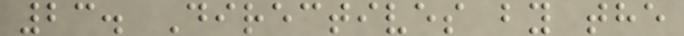23. Directives by the
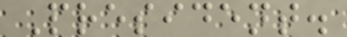President.
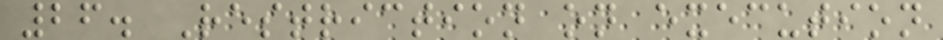26. Restriction on execution
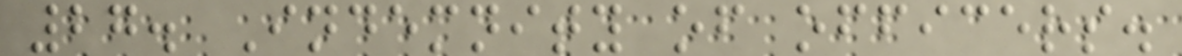27. Indemnity of officers.
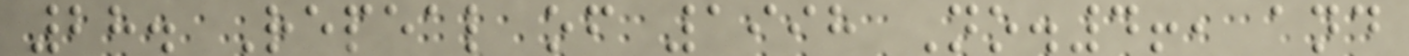28. Repeal of 1998 No.4!, and
